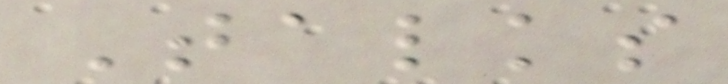Talks
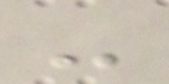-
